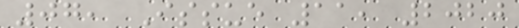07, Issue 11, 2020
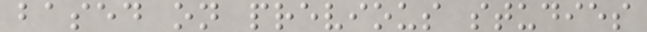based on previous studies
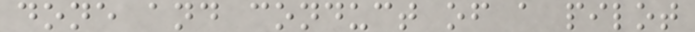done and conduct of a pilot
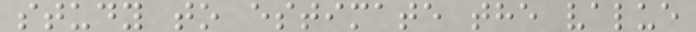study to estimate the value
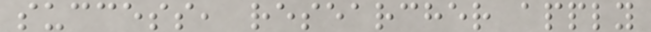success, researcher apply
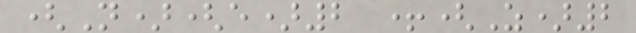(N)(e)2 +(Z)2
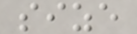size
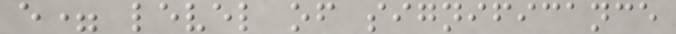e= level of significance
